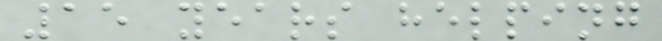15 years helping
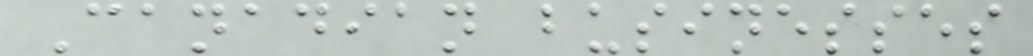Canadian businesses
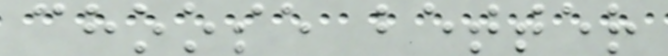choose better
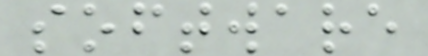software
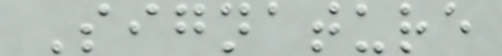Signature
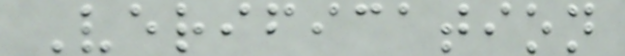Verification
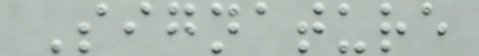Signature
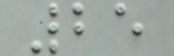25
